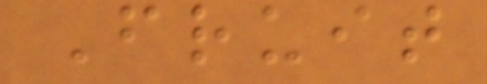Fruit
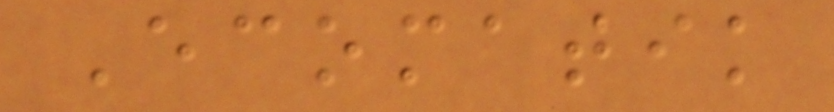Ecomatik
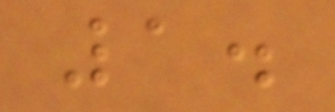1.
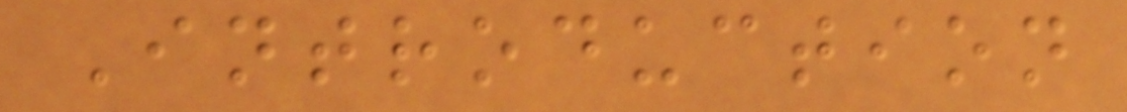Introduction
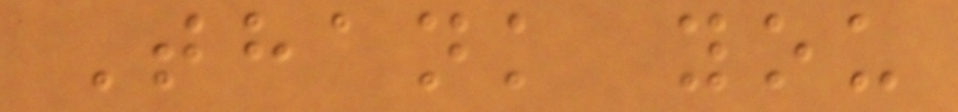Thank you
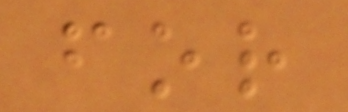for
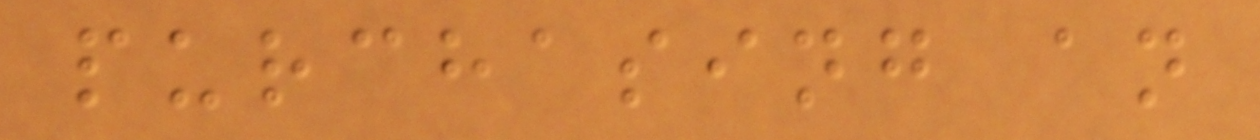purchasing an
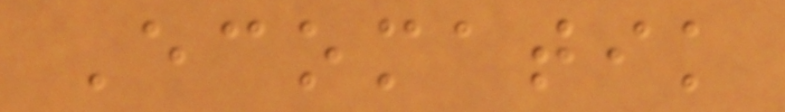Ecomatik
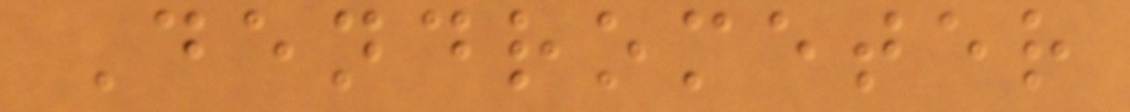Dendrometer
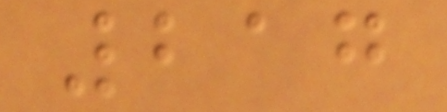217
